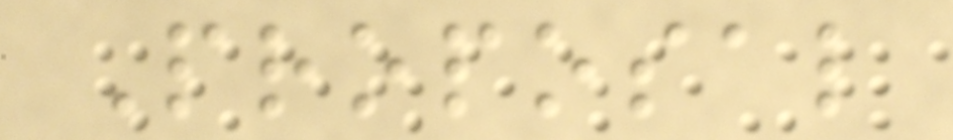Proposal
